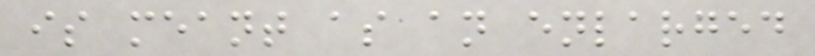is meant as an enlarged
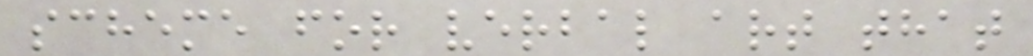scheme for verbal art that
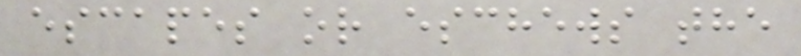escapes or eschews the
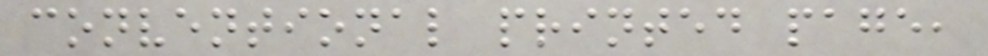conventional printed page,
